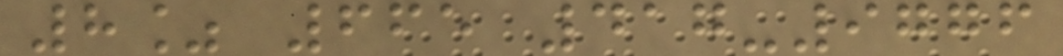8% 665 417-9776
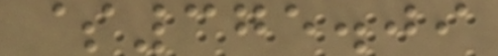$375.09
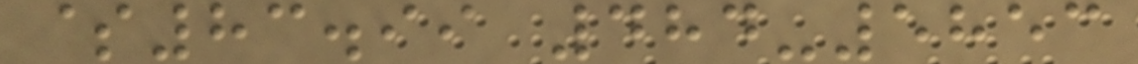$83.99 484-5853
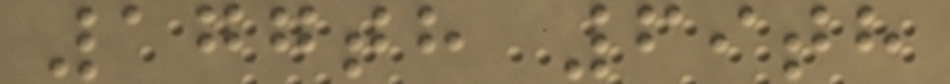177th 69th
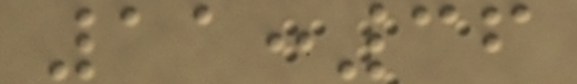11:36
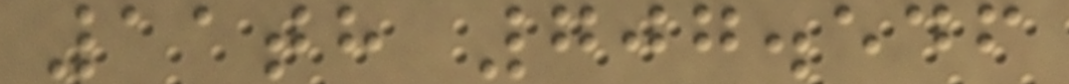11th 707.546
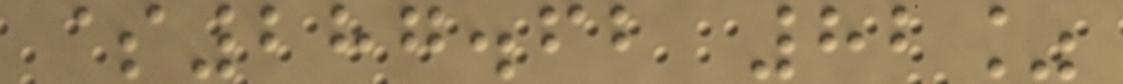$287.62 82%
